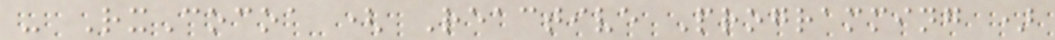- RxCocoa ( Reactive Programming )
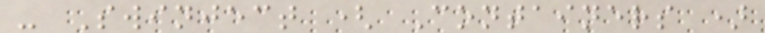- Swinject ( Containers )
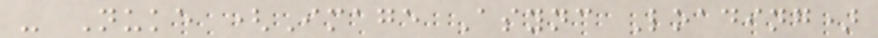- Nuke (Image Async Loading)
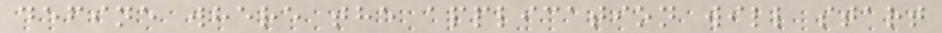define where the application will start
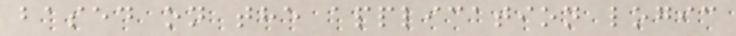based on the application logic
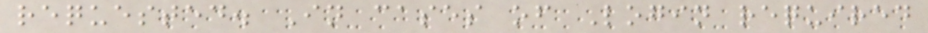requested. In cases of Login required
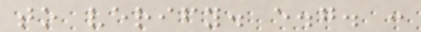to verify. e.g. :
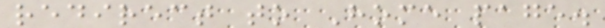redirect to Home page.
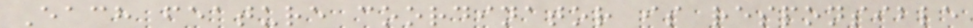Each feature coordinator is responsible
